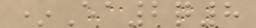*Ea2q8
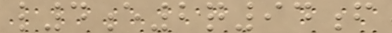l4e2q94f
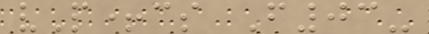vP+cs F03-
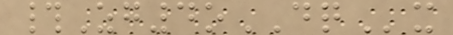#Zg4oDQx
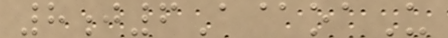8j6A@oaU
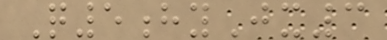Q5hyJx3
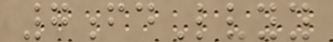7fdLvyy
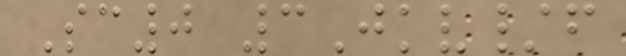Sc0 3Jkv/f
